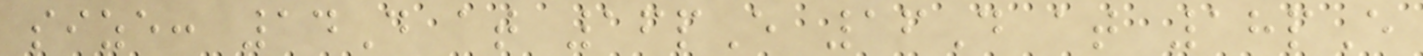size: 14D at 16pE 16D at 18pE
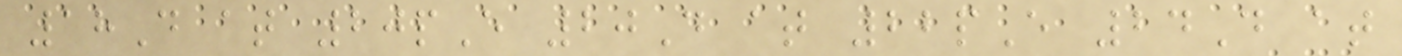18D at 20pE 20D at 22pE 24D at
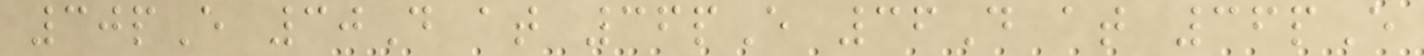30pE 30D at 36pE 36D at 36pE
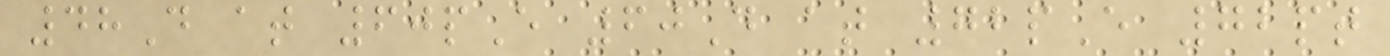48D at 60pE 60D at 72pE 72pt
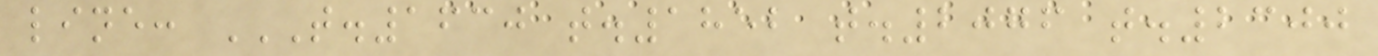line: T.1630 T.1852 T.2076 T.2300
